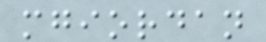mgiordan
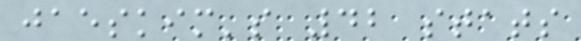jaeskim's 42 stats
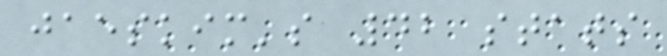jaeskim's 42 stats
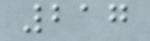217
